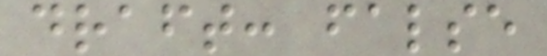draft: false
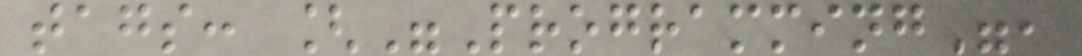tags: ["Programming",
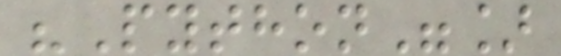"Python"]
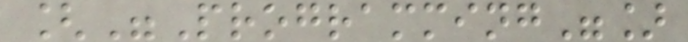["Programming"]
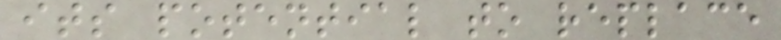its potential to replace
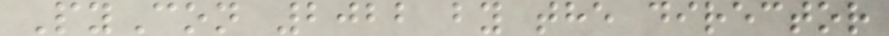PyCon 2022 by the director
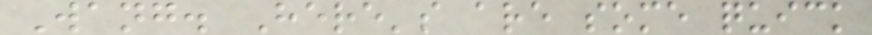Wang. Here's are some quick
